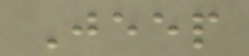Jeep
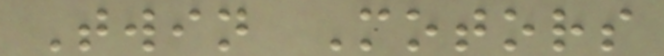Twin Motors
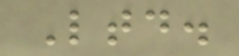Ltd.
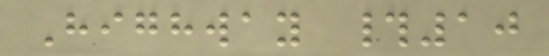Highway #10
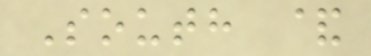South &
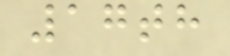17th
